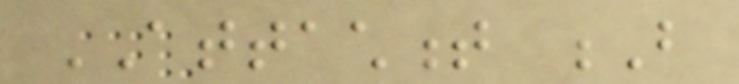ATTACHMENT B
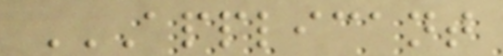APPLICANT
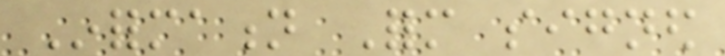Information Form signed
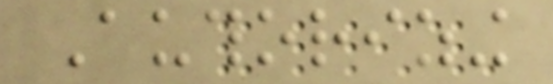Authorizing
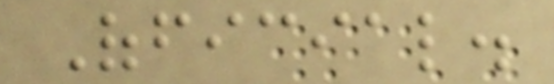Official.
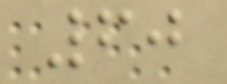60
